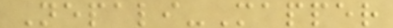Nepali-Mapper
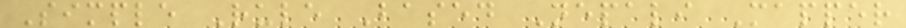Simple Rule Based Nepali Mapper
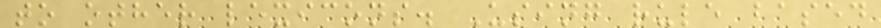to other lexicons. Using rule based
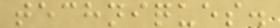techniques.
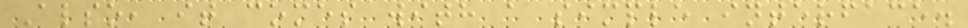Also, it comes with a simple interface.
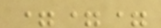===
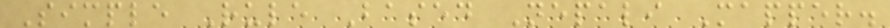Simple Rule Based Nepali Mapper.
